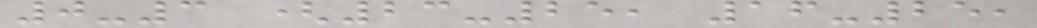0-3 (23-25, 16-25,
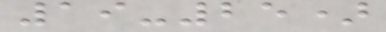19-25)
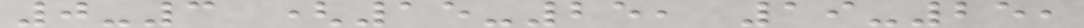0-3 (15-25, 19-25,
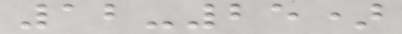12-25)
